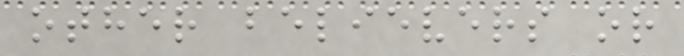other believers or
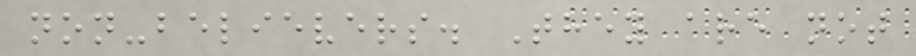non-believers. They are not
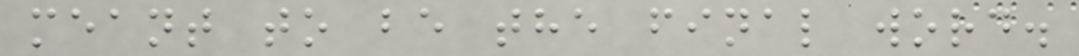meant to be the final word.
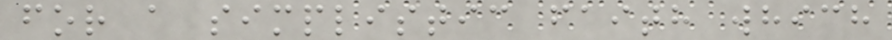for a simplistic faith which
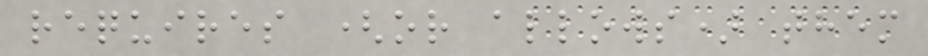requires (or allows) them
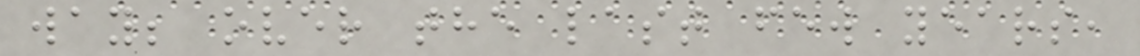way; over the last few years,
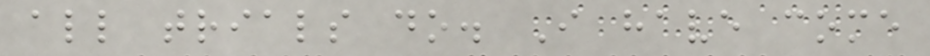all trials do. I have come
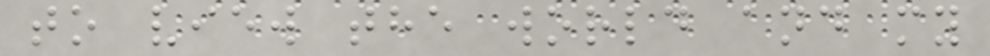to view the world and my
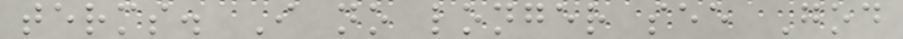terms. I no longer see God
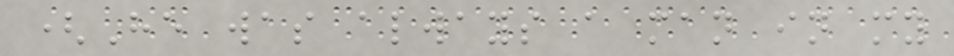(He was always a man in my
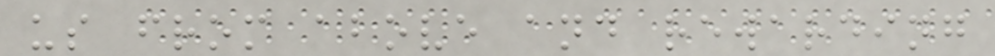us from above and rewarding
